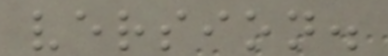version.
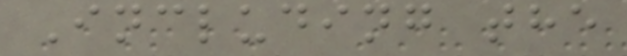Including the
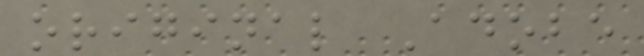original Adobe
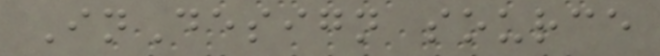InDesign source
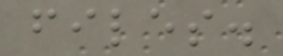files.
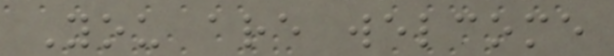You are welcome
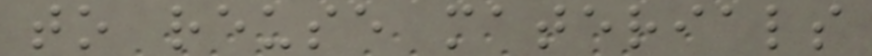to reuse materials
